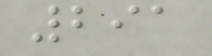291
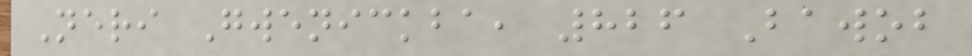Neri Gwenickba, 826 Bawob
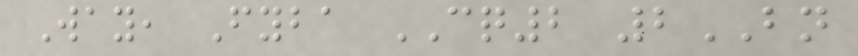Way, Fyba CQ2 2BN
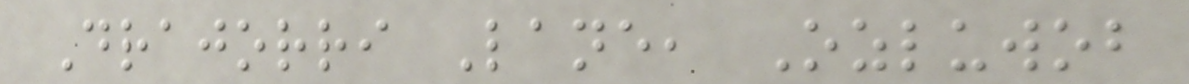Drajorri Lane, Ozluwob
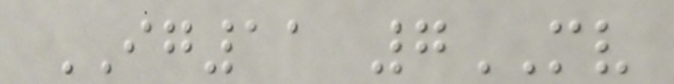IG11 7MV
